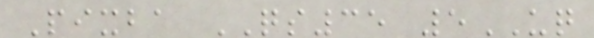Pixba QS35 5UQ
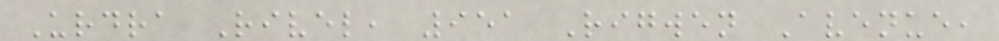Urdra Rivel, 951 Rigwen Avenue,
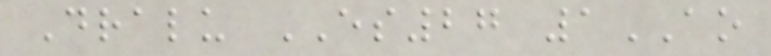Dralu ES27 1AO
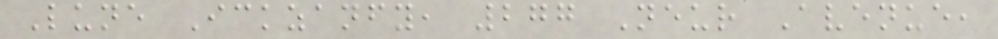Lune Ickzanfy, 277 Neur Avenue,
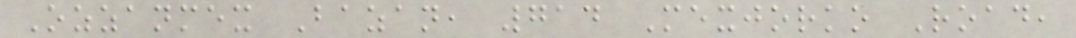Ozzanmex Bazan, 714 Mexjorko Road,
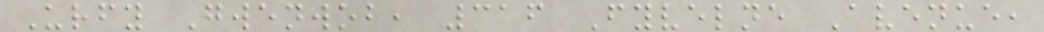Urfy Gwenwob, 316 Fyvelne Avenue,
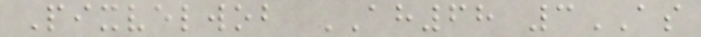Pixvelwob AH68 3AS
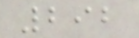292
